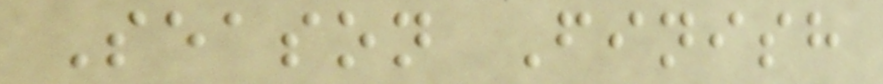Season Finish
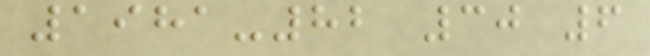1981-82 30 6
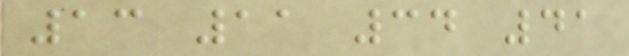13 11 34 41
